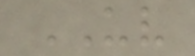UV
